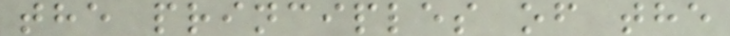the principles of the
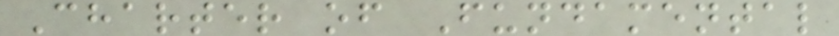Charter of Fundamental
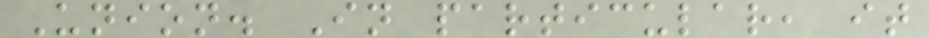Union. In particular, it
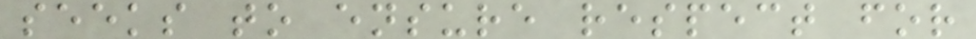seeks to ensure respect for
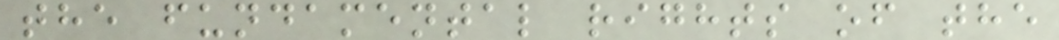the fundamental rights of the
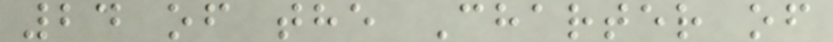24 of the Charter of
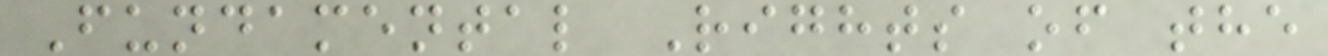Fundamental Rights of the
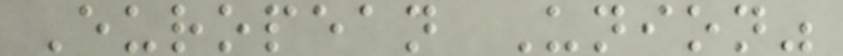European Union"
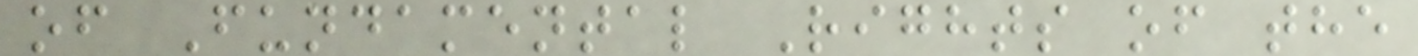of Fundamental Rights of the
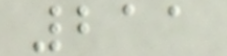211
